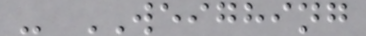- WEIGHING
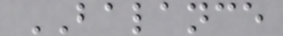BALANCE
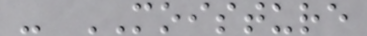- MOISTURE
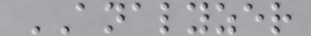ANALYZER
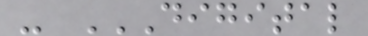- DIGITAL
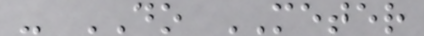- DO METER
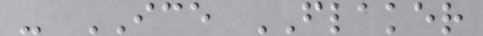- ICE FLAKER
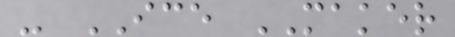- ICE MAKER
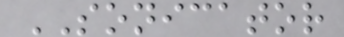SONICATOR
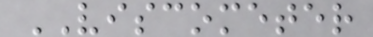VISCOMETER
